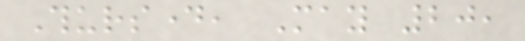Thursday, May 20,
